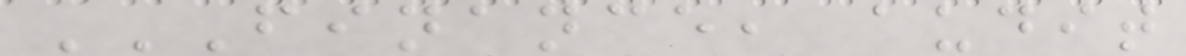FINANCE, AUDIT
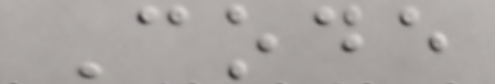Code
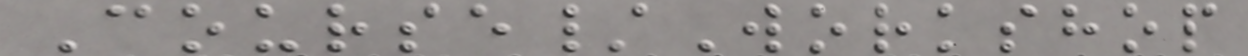Course/Workshop
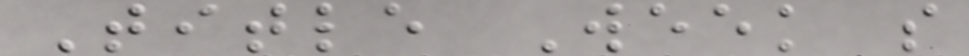Title Week s
